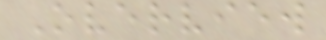Overview
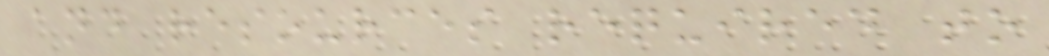and resources required to
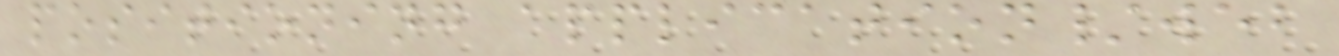positioning application/web
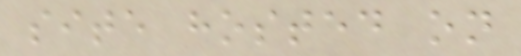site hosted on
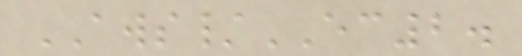AWS/EC2.
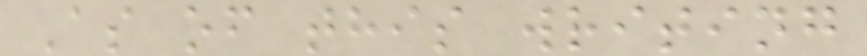As of this writing
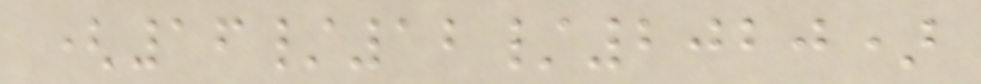(16/12/2020)
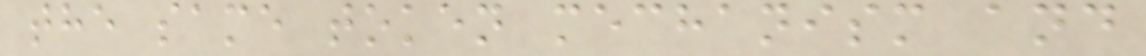the same token mechanism and
